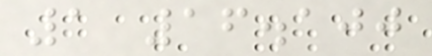1 16.100
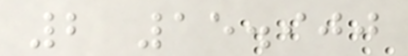2 15.900
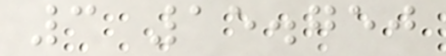3 15.750
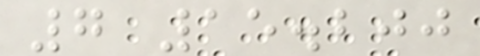7 15.200
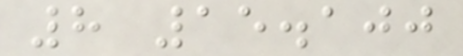8 15.100
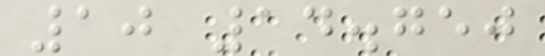10 14.750
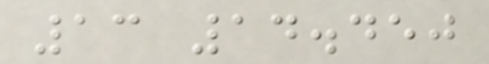13 14.450
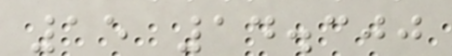15 14.300
